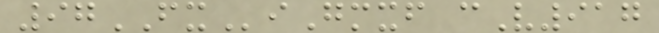97FXiGmxf cV917
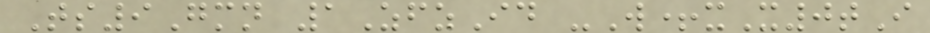Ts9Gmn 1ZfzId -W+xX0tI
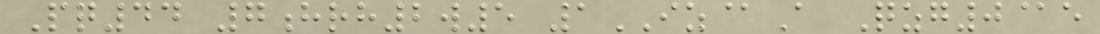Pq44 7hrh2w5 1IZ@A Qzg0@e
